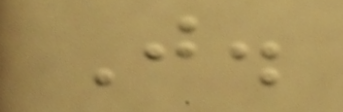J.
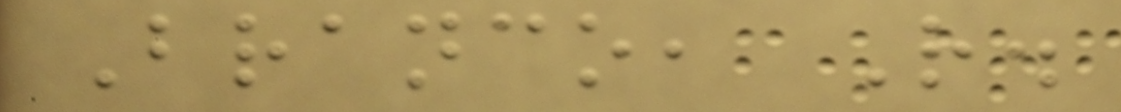Branco, R.
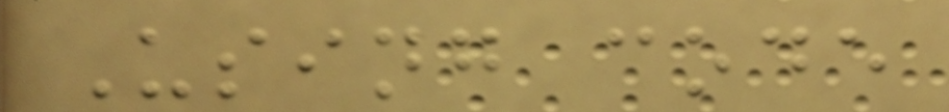Using code
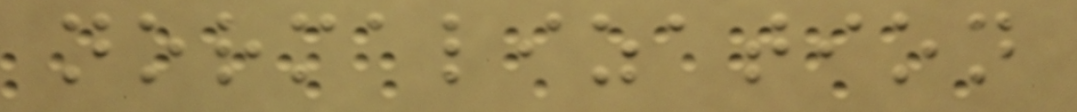normalization
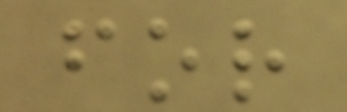for
